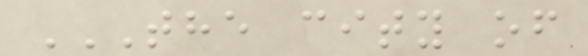THE CITY OF
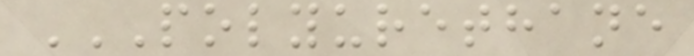POLYURETHANE
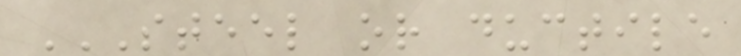STEEL OR DUCTILE
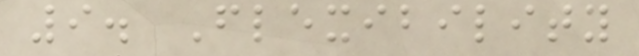9. Flexibility
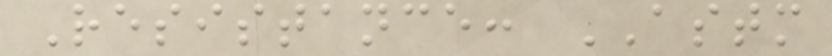Resistance: ASTM
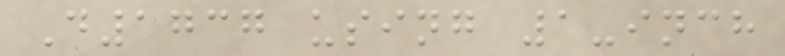D1737 using 1-inch
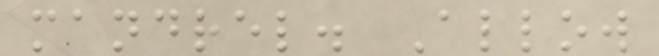mandrel. Allow
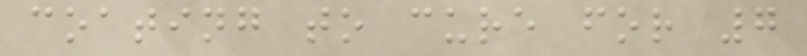coating to cure for 7
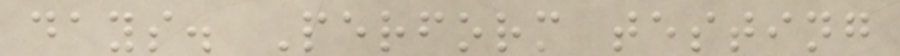days. Perform testing
